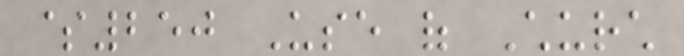$250 Use of Church
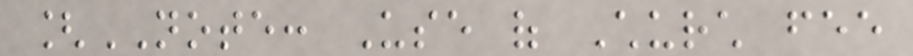[NOTE: Use of Church fee
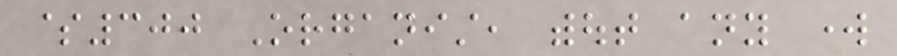$300 Organist, without any work
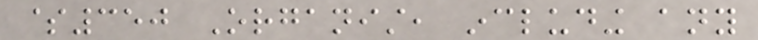$350 Organist, including any
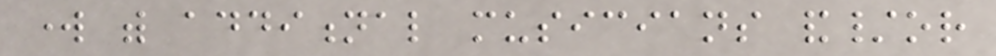work with additional musicians and/or
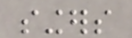singers
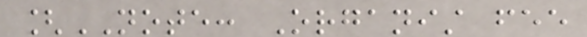[NOTE: Organist fee
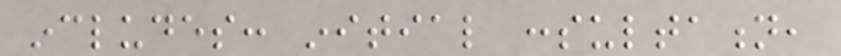includes: initial consultation,
